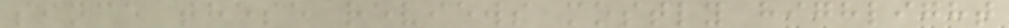since these reviews mostly highlight
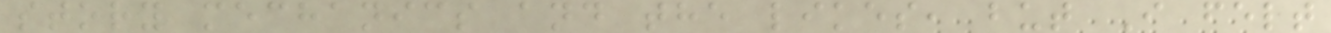story mechanics and the likes, but I felt
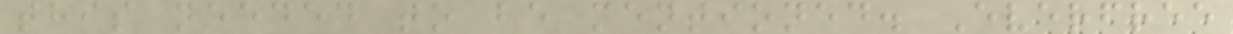this needed to be mentioned. Everfree
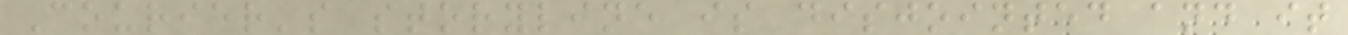Courier's storyline is disjointed and it
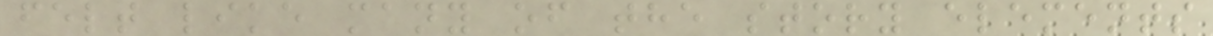felt like many of the story elements
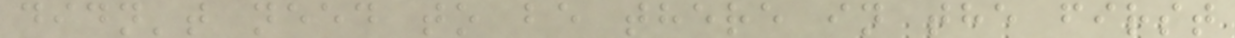didn't need to be there in the first
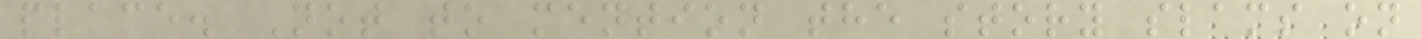place. Not to mention the story slams on
